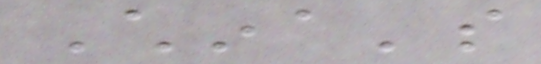China's
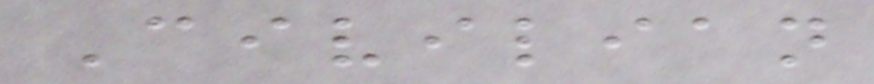Civilian
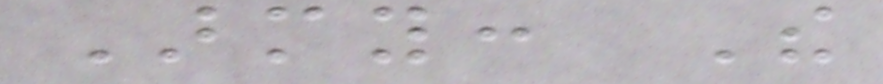Army: The
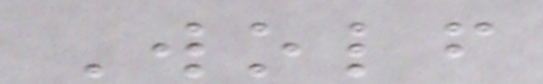Wolf
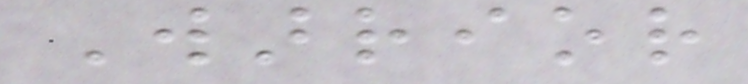Warrior
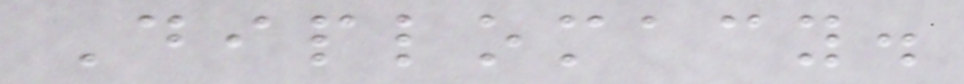Diplomacy.
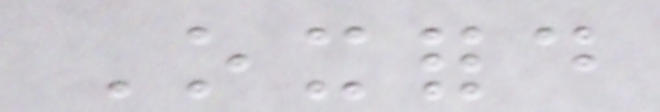Oxford
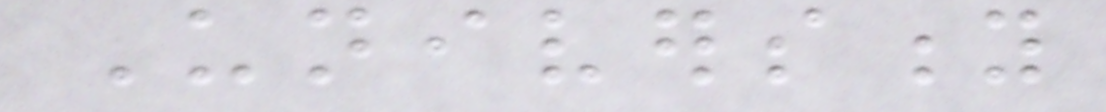University
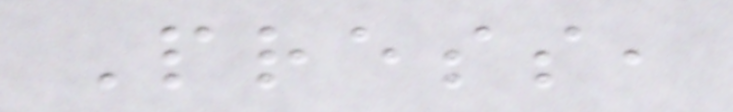Press,
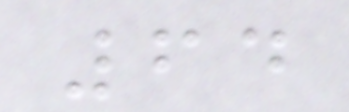64
